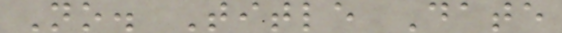No. Title Date
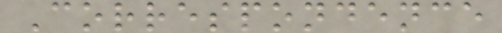Correspondence
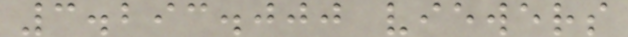3.293.000 viewers
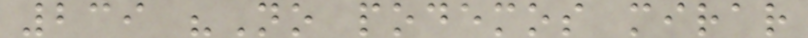239 "No podemos mirar
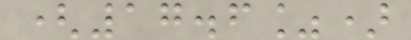(17.6%)
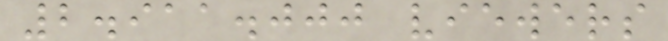2.911.000 viewers
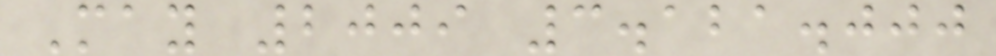May 2009 3.121.000
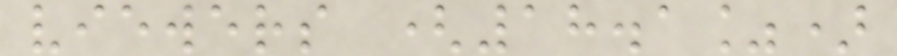viewers (18.1%)
